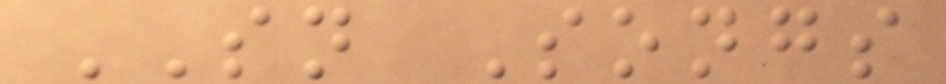SN Songs
